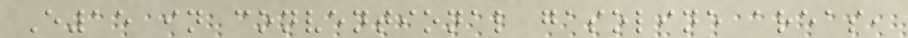E15 in conventional gasoline areas,
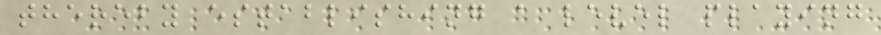thereby establishing a level playing
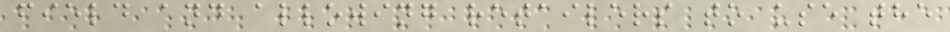field and allowing retailers to use the
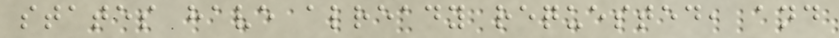states have already requested, and
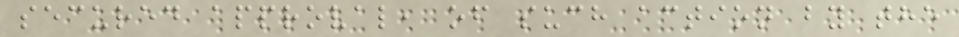secured approval, of such action by the
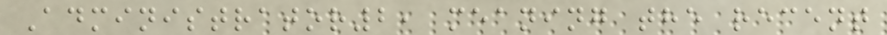Administrator2, meaning the recent
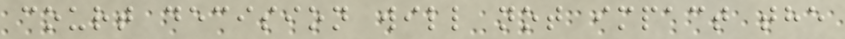court decision will not impact the
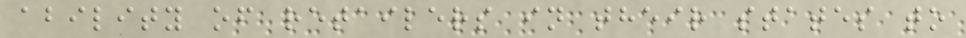ability of retailers in their states to
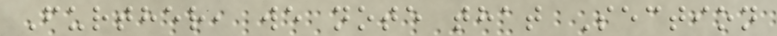Further, we note that Section
